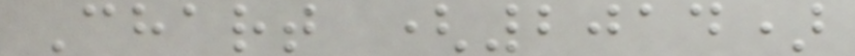Chart (2014)
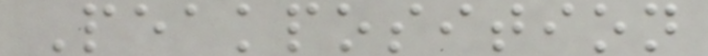Peakposition
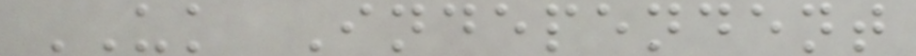UK Independent
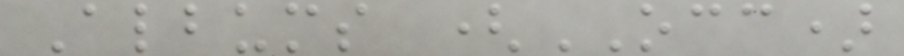Albums (OCC)
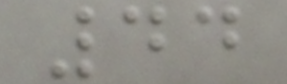44
